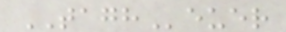TAGHeuer
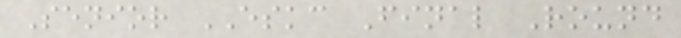Senior ESKC Final Round
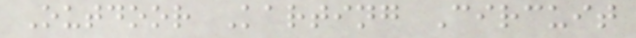Outdoor Karting Circuit
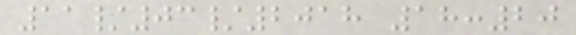11/03/2018 18:20
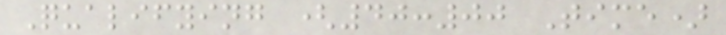Qualifying (40:00 Time)
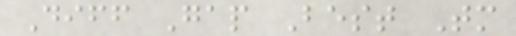Diff Gap Best Tm
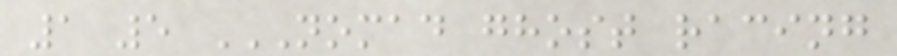1 5 NOMAD GHOST RACING
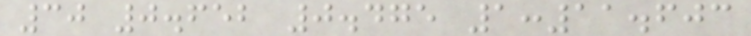30 0.652 0.475 1:11.603
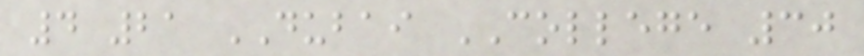4 21 DUBAI COLLEGE 30
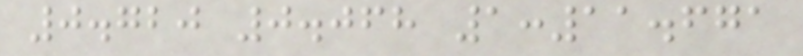0.720 0.068 1:11.671
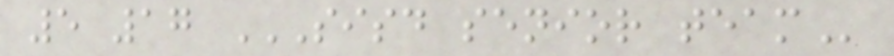5 17 SISD SENIOR TEAM
